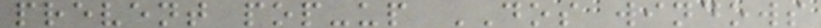prevent pop-up DOS windows
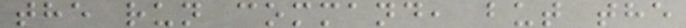the run command, but the
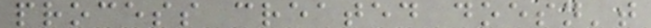process created doesn't
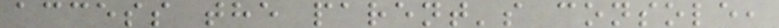access the parent's console,
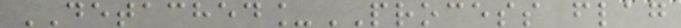DETACHED_PROCESS flag
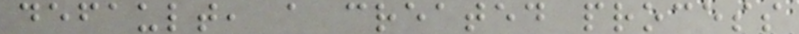default, a created process
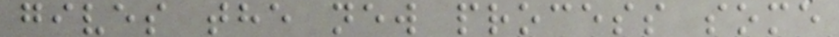gives the new process some
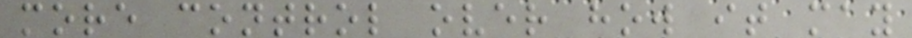more control over how it may
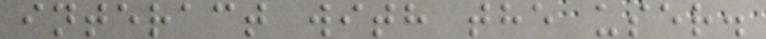interact with the user.
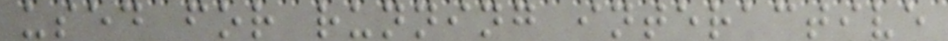used for running interactive
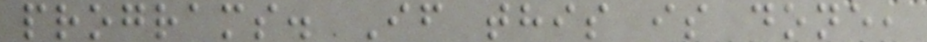programs. If this is done,
